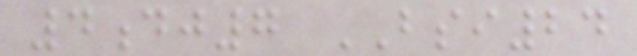4dj7 BSI24
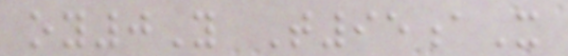oy0Y T95aX
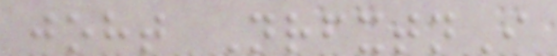joht NrfxtnI
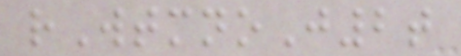rWtmnoJ2t
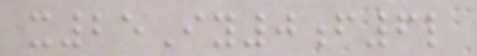x25Iy0f6l
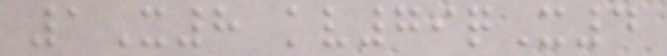1X8 kv79qX4
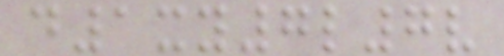d1xy7l7v
